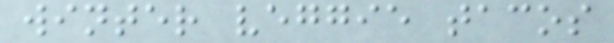winter veggie tacos
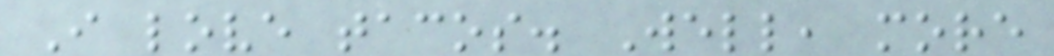I love tacos. Well, more
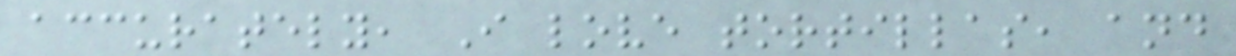accurately, I love tortillas, and
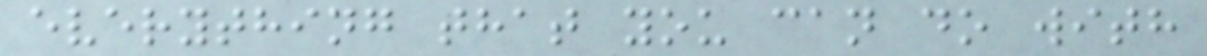everything that you can do with
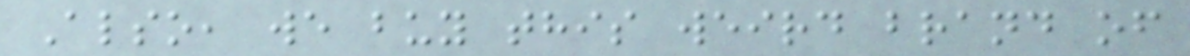Also, we buy this weird brand of
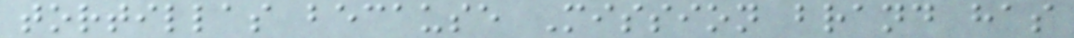tortillas because Mission brand has
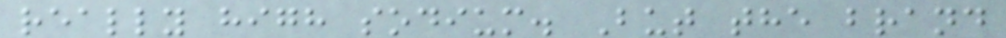really high sodium. But the brand
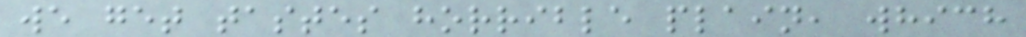we get tastes horrible plain, which
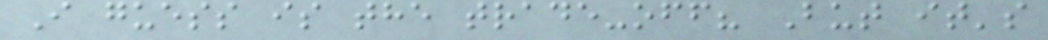I guess is the trade-off? But it's
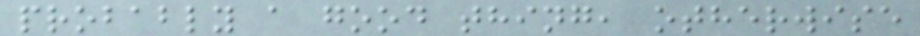probably a good thing, otherwise
